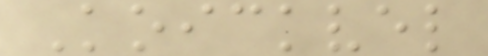Koickvel
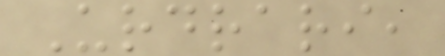Urdrari,
